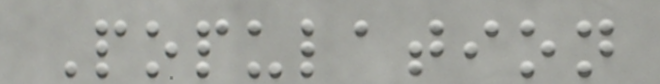Population
